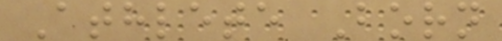Athlete Born
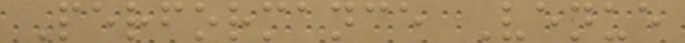Performance Venue
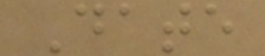Date
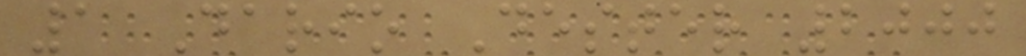1 Dario Dester 2000
